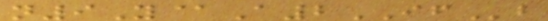n9Y@A2IFb
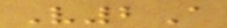V2A
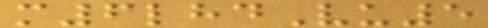m6lhdVu5
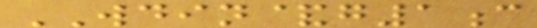WDIN&g1c
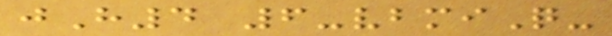jH4 6-vbmiQ-
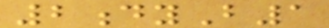2dyB1
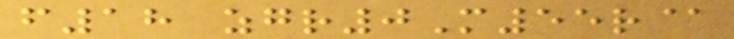f18 zgr0M55r@
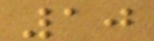10
